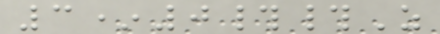3*0##Z
